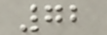72
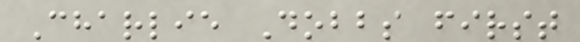Charlie Dobbs first
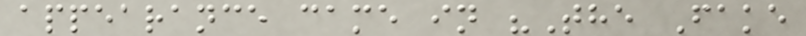appearance came in "The Fake
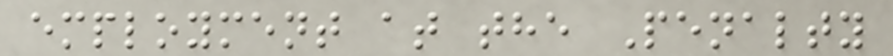employment at the Penalty
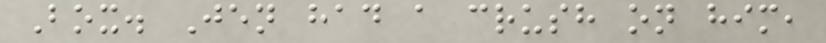Box. Jen had a crush on him,
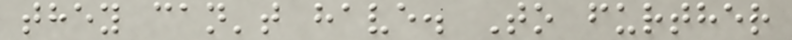they can't have. To further
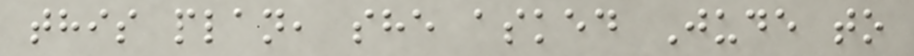this plan, she asked Jude to
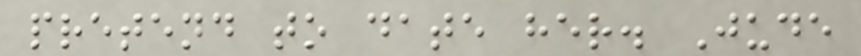pretend to date her. Jude
